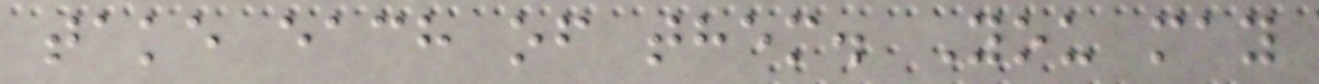take each of them. You may
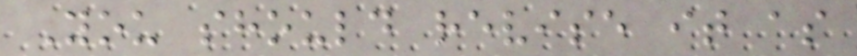You should revise it as
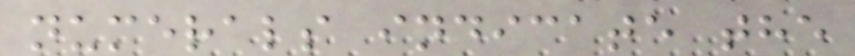numerals indicate the
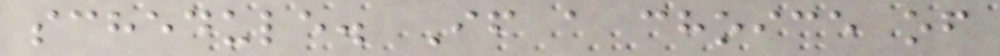schedule. If a choice of
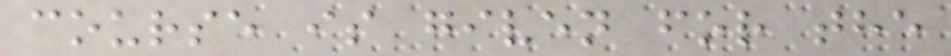course is given for the
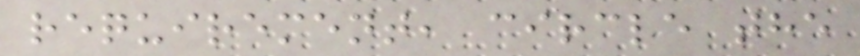requirement, circle the
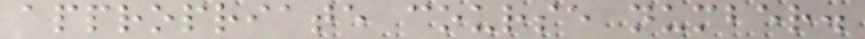appropriate course number.
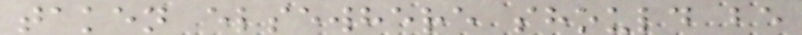taken elsewhere should be
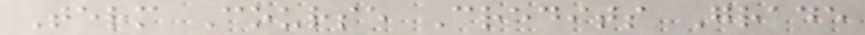Term Course Credits Grade
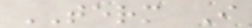TERM I
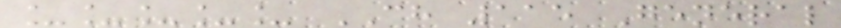_____ CH 115 General
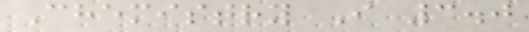Chemistry I 3.0
